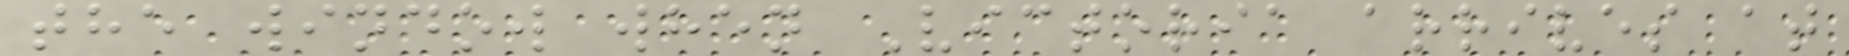the window when Victoria arrives at
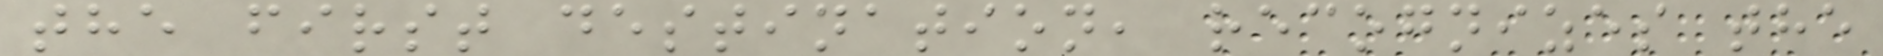the first destination, recognizes the
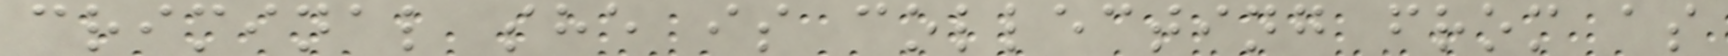criminal she is collecting from as
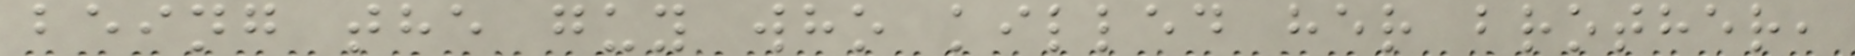being the guy who killed her brother,
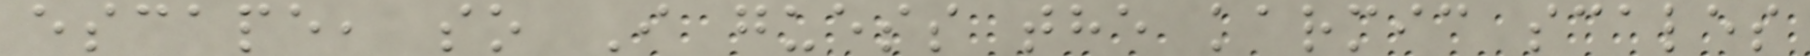escape, so I guess the karmic scales
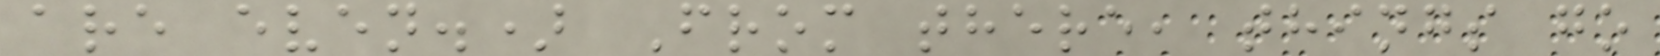are even.) From there, things go
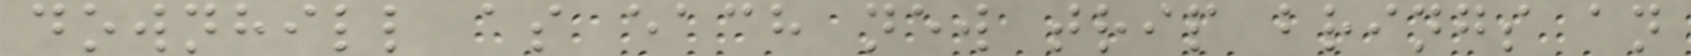downhill as each new trip brings an
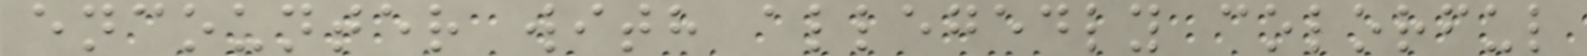encounter with allegedly colorful
